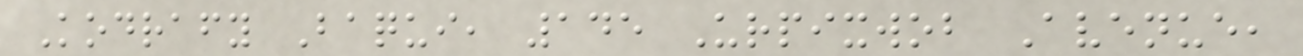Kodrafy Baqui, 145 Urpixwob Avenue,
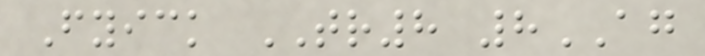Fyick TR8 8AG
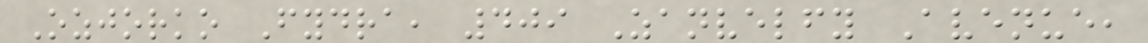Ozjorko Fydra, 409 Zanvelfy Avenue,
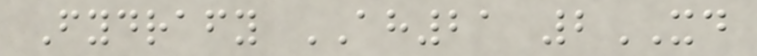Fydrafy AH21 2XD
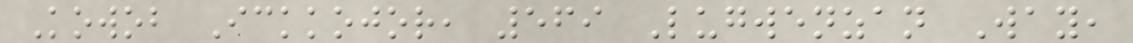Kowob Ickkojor, 569 Lugwenzan Way,
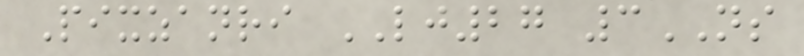Pixzanri LJ27 3NS
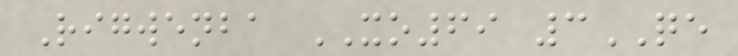Rigwenba XO69 3QE
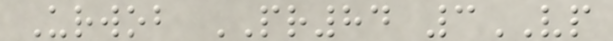Urwob PR84 3VP
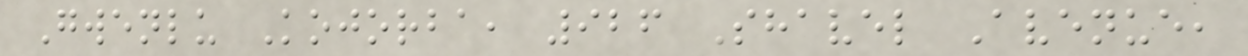Gwenlu Kojorba, 926 Shavel Avenue,
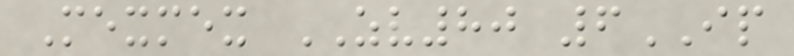Mexmex ZV80 6IP
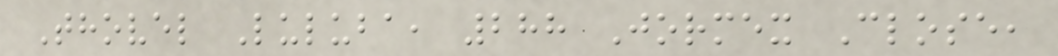Thovel Luluba, 288 Jormex Close,
